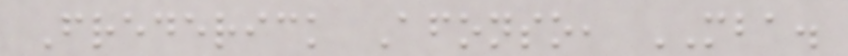Frederick Afonso, MBA.
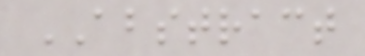ABSTRACT
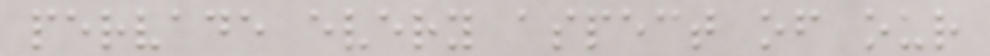pervade every aspect of our
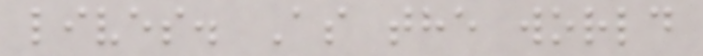lives. As the world
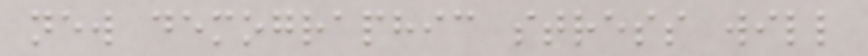new demographic stress will
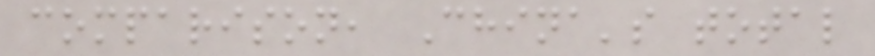comparison, China's total
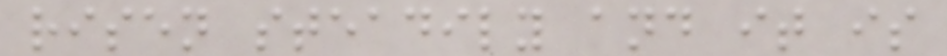risen steadily and it is
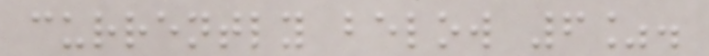currently below 6%.
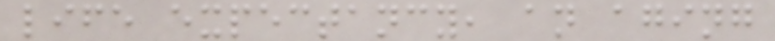life expectancy, an aging
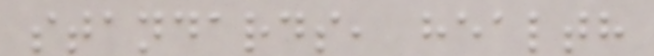standards, health
